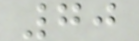70
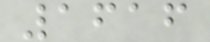1616
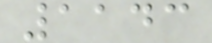1143
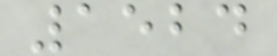1524
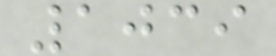1039
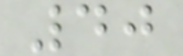40
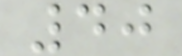40
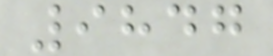9847
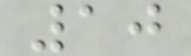10
